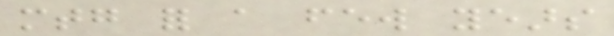mtg for a few years
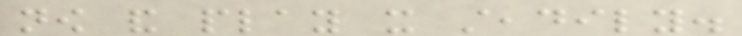now and play it steadily.
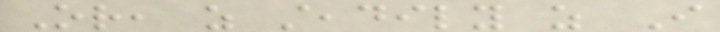Or, as steadily as I
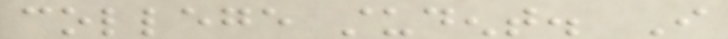college student. I
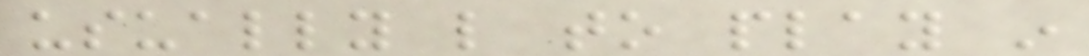usually like to play in
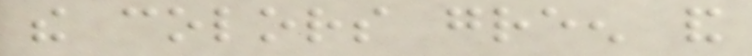the colors green and
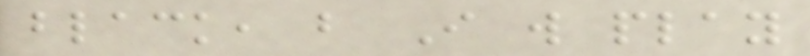black, but I will play
